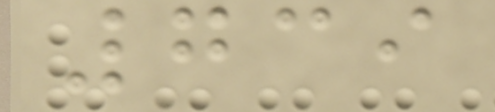739
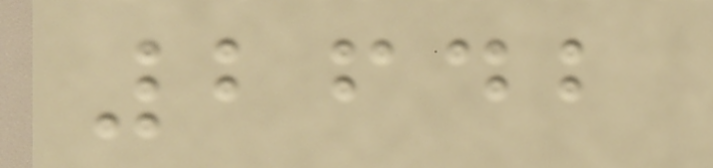2642
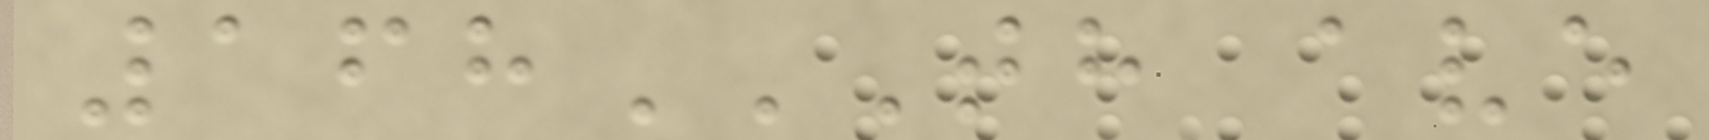168TH AVE
